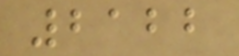2122
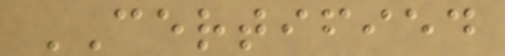CERTIFIED
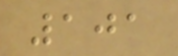101
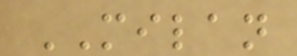MILAN
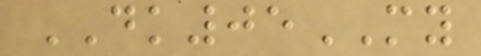DK05MY
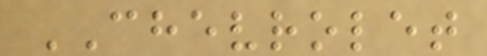CHEVROLET
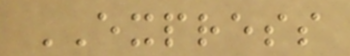EXPRESS
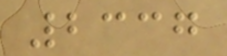2337
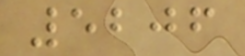5206
